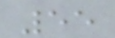55
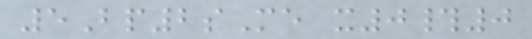5Bp2sMe x0#0
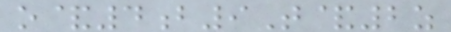o&4b9T&2z
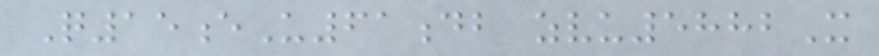Q15eU61db zvu5882X
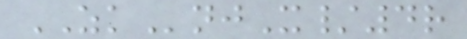ZKnjX/4r
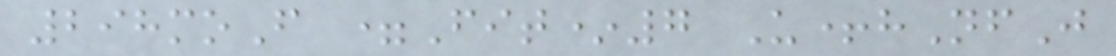298moF =Fit*7 U+hNfJ
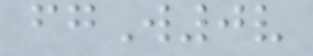fgW0v
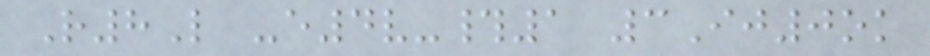R8L -e4v-#1 3Ij0ok
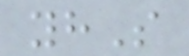yhS
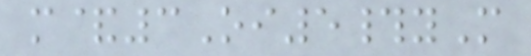m&3Oi5#yM
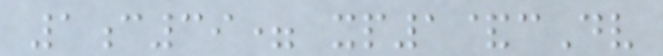1c39= xp1&cDv
